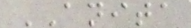ANITA
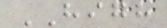HIGH
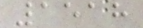1518
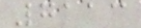7113
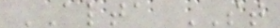ALTA ST
